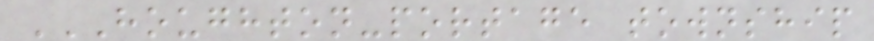HOUGHTON-PORTAGE TOWNSHIP
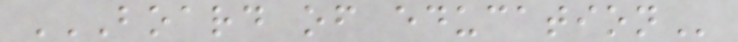BOARD OF EDUCATION
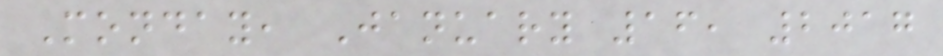Monday, January 16, 2017
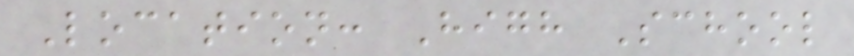Location: High School
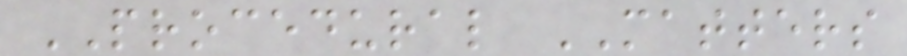PROCEDURAL MATTERS
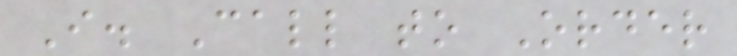I. Call to Order
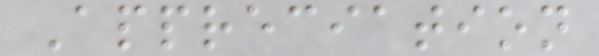Appreciation
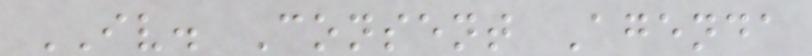IV. Consent Agenda
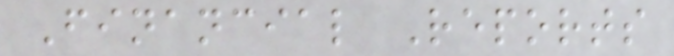Financial Reports
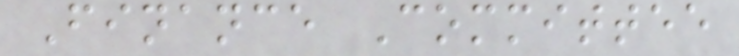Finance Committee
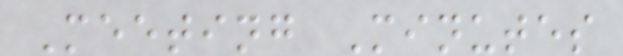Meeting Minutes
